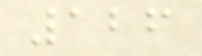126
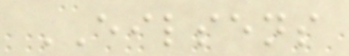EILSENS
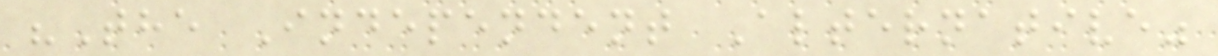"The Independent Alternative"
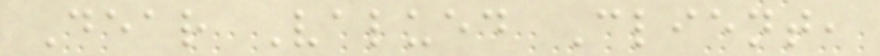Dear Valued Client,
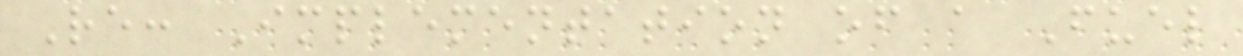Re: Implementation of a Fuel
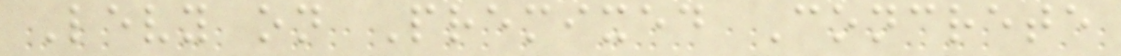Levy on Premixed Concrete
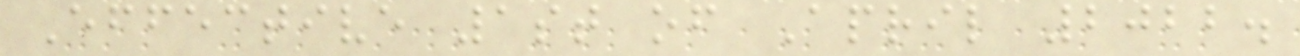Effective 1st of April 2022.
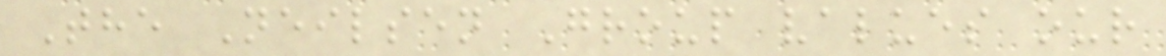The Neilsen Group values our
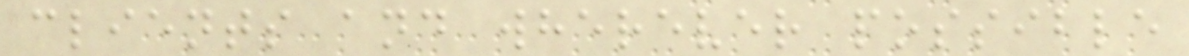clients and wherever possible
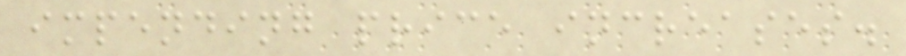impending price increases.
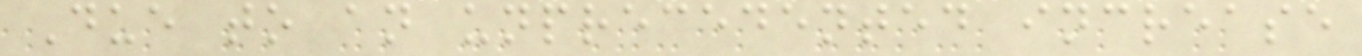Due to an unprecedented increase
